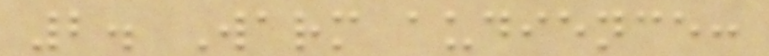2. Warm audience:
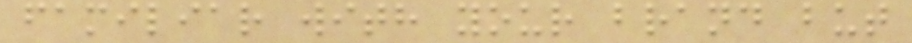familiar with your brand but
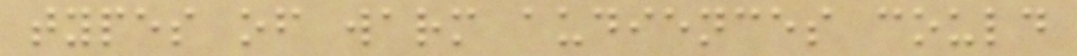types of warm audiences could
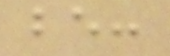be:
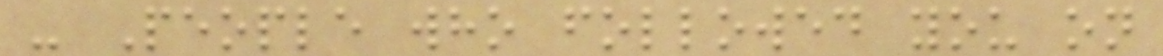- People who followed you on
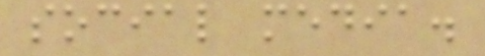social media.
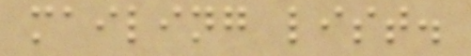mailing list.
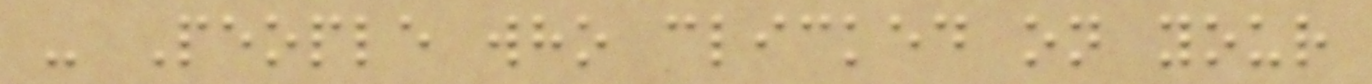- People who clicked on your
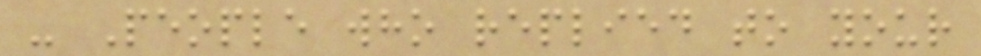- People who replied to your
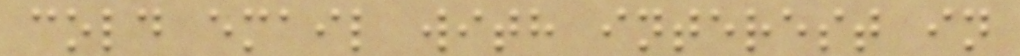cold email with interest in
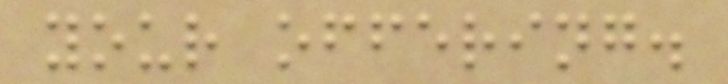your offering.
